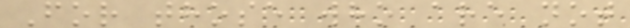For those who are not
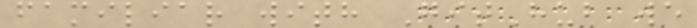familiar with GitHub we
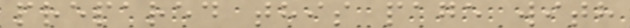prepared this page with
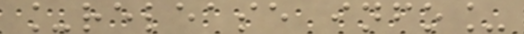_release info_
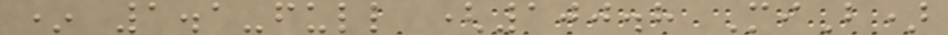* 1.1-full (100.8 MiB)
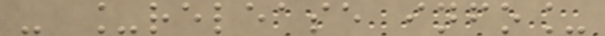- _release info_
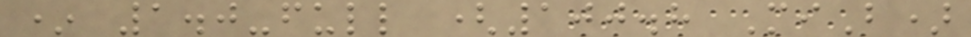* 1.0-full (100.8 MiB)
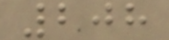208
